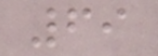69
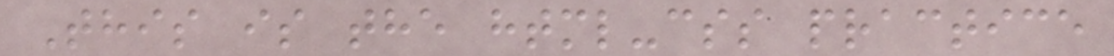This is the html-css practice
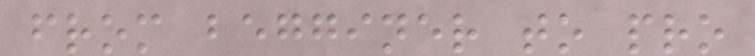from begginer to pro
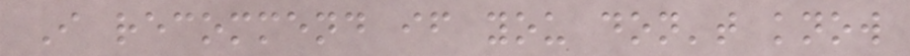I recommend if you don't know
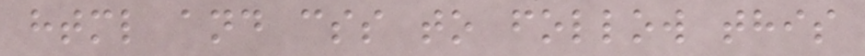html and css to follow this
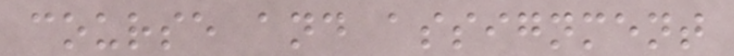course and assignment
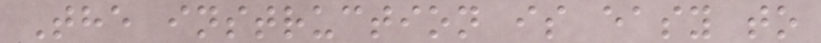The instruction is easy to
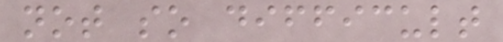not so difficult
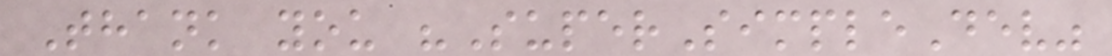Thank you "SuperSimpleDev"
